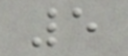5
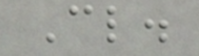Cl.
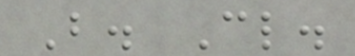B. Cl.
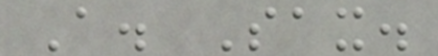A. Sax.
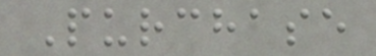Purchase
